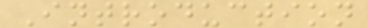Introduction
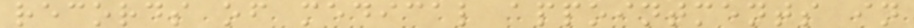records of medical appointments in
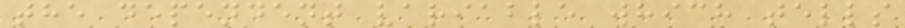the dependent variable which tells
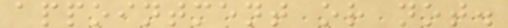appointment or not.
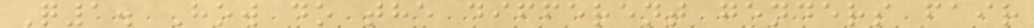Q1. How do the different genders fair
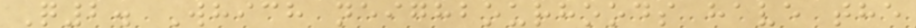Q2. Which neighbourhoods have the
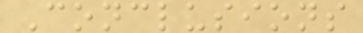Conclusions
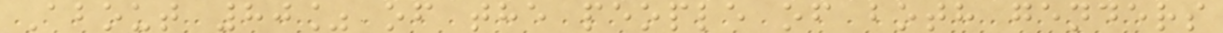About 80% of the people of both genders
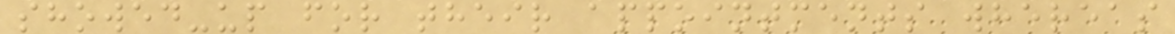showed-up for their appointments whereas
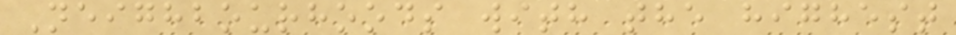Neighbourhoods with the highest
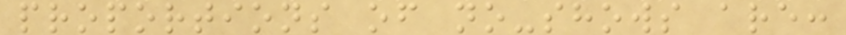proportions of no-shows are:
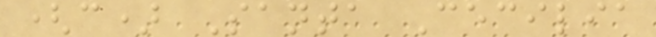(c) Santa Cecilia
